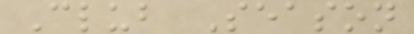Club Season
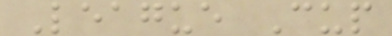League Cup
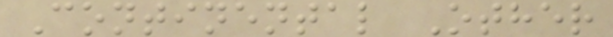Continental Other
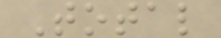Total
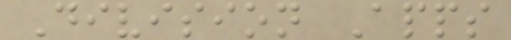Division Apps
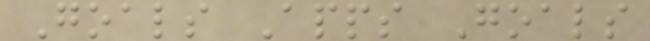Goals Apps Goals
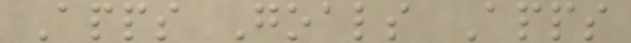Apps Goals Apps
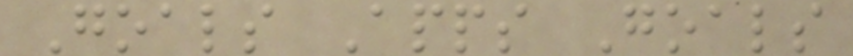Goals Apps Goals
